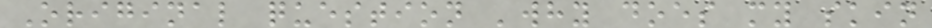Original question 'why does my skin
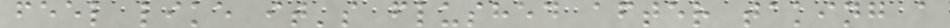feel like it's flushed after taking a
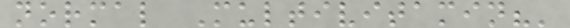normal Multivitamin?'
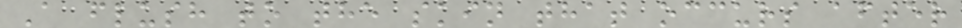A flush to the skin that occurs after
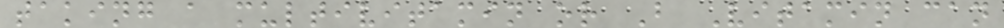taking a multivitamin or B Vitamin can
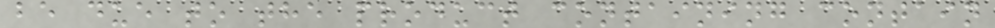be due to the product containing contain
